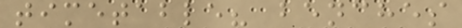timetable? benches
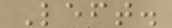Left.
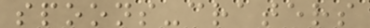spoons-craters
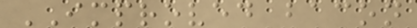IMPROVED bacon
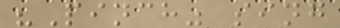"Pinch" sing
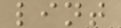lint
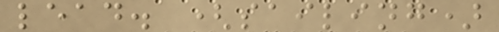lead. (sailing)
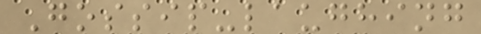Gossip-laughing
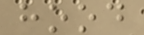hood
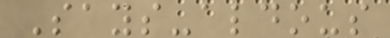Says-aldous
